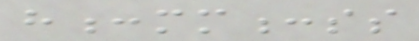h:mm:ss
